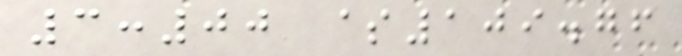3:00 $109.76
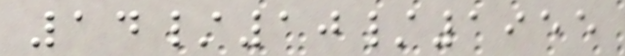14/10/1955
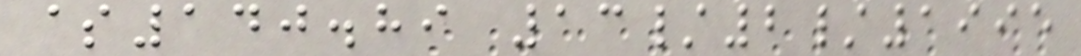$140.89 13/2/1995
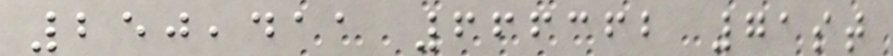250,411 666362 71st
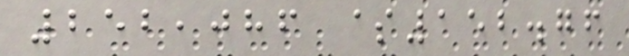252,086 $152.76
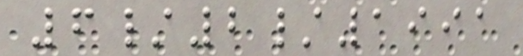6/2/1991
